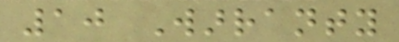10 Warranty
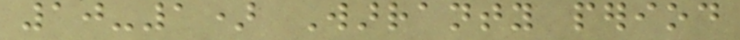10-1) Warranty period
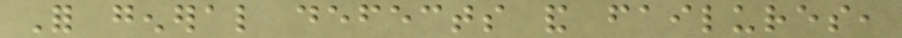For general defects and failures,
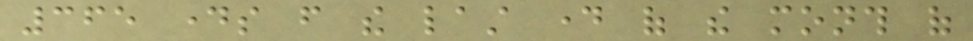365 days from the last day of the month of
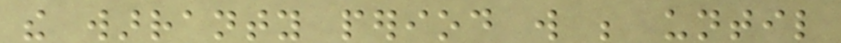the warranty period will be until
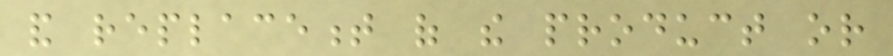and replacement of the product or
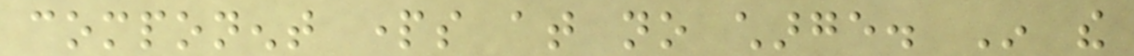component parts at no charge. In the
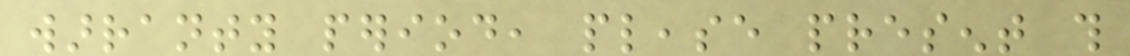warranty period, please present this
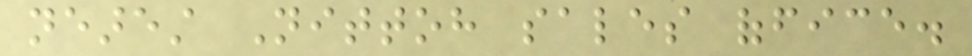nearest Nittoh sales office.
